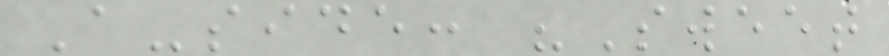A-side: "Sweet
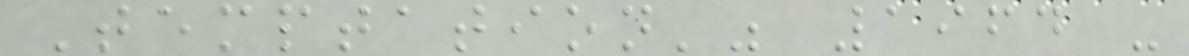Temptation'" 1964 -
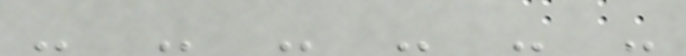- - - - - -
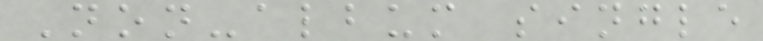Non-album single
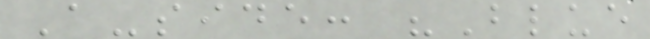A-side: "Blue
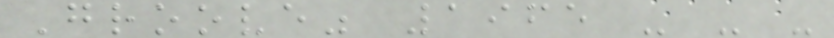Groove" 1965 - - -
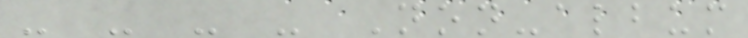- - - - Non-album
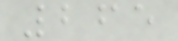265
